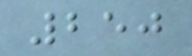250
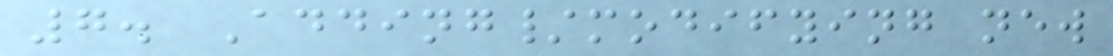7. Adding/modifying new
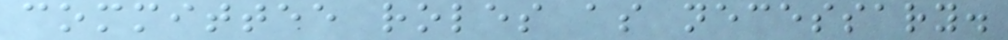committee roles as necessary.
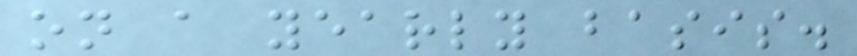on a yearly basis.
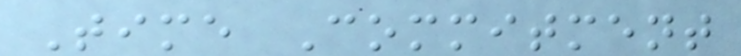Time Commitment
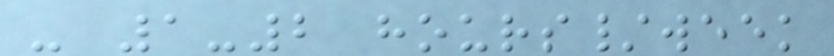- 1-2 hours/week
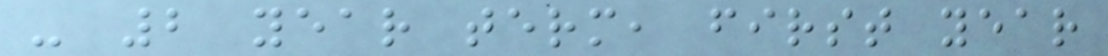- 2 year term, first year
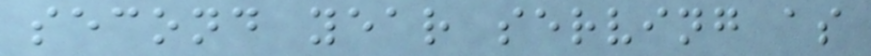second year serving as
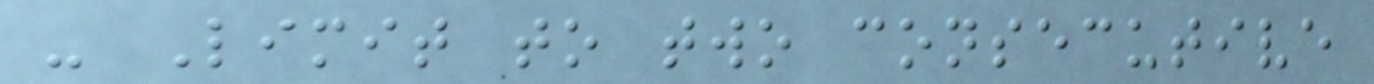- Limit to two consecutive
